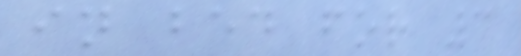in bed for 3
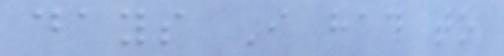days I had to
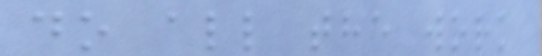do all the work
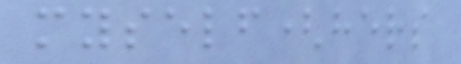myself(hers
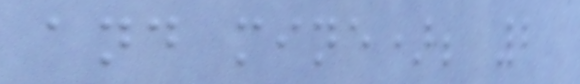and mine); 2
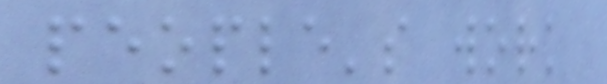people's work
